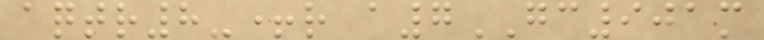aqtr8-+r a7GC901m
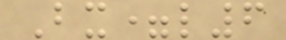Bx=l6
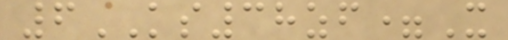6KS38zf=X
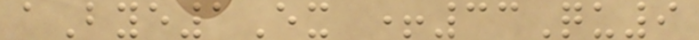aBye1Ex +33Qu9
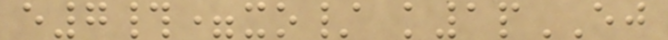e7#=xo/ k1pEJ
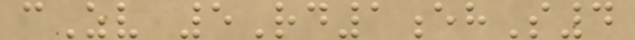cZv 5Rd1ehS4
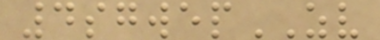4sgwepZV
